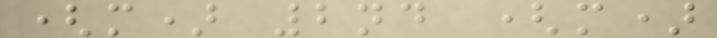(m) 2nd (m)
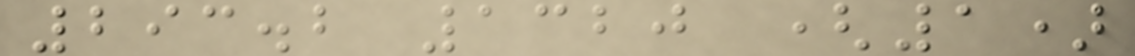293.2 1320 (1)
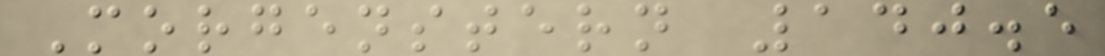Morgenstern 140.5
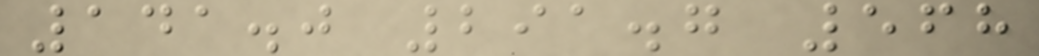141.0 291.7 568
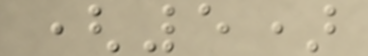(5)
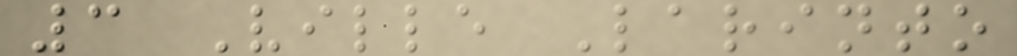3 Ville Larinto
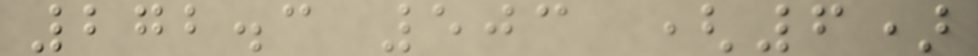272.3 503 (6)
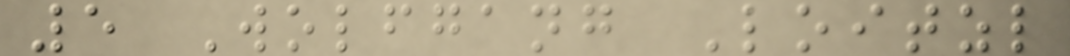5 Wolfgang Loitzl
